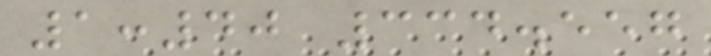1:40 334.557
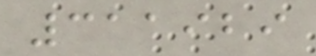311929
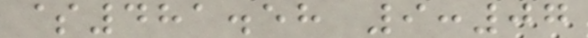$481.58 9:07
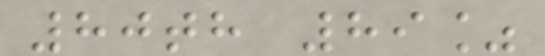80th 89%
